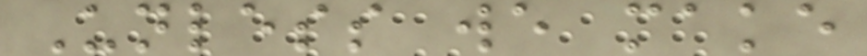Unless we make
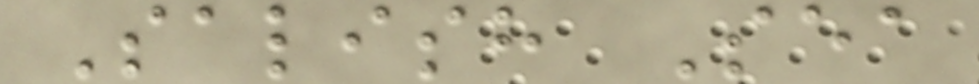Salish Sea
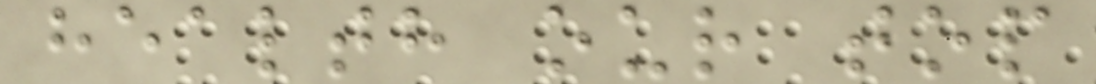health our top
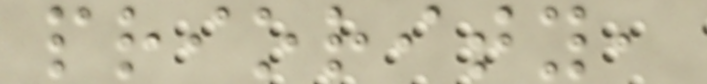priority,
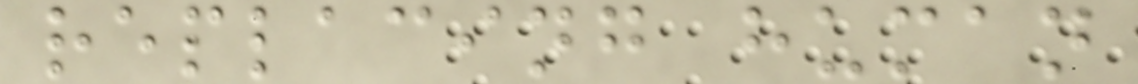replacing human
